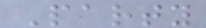Party
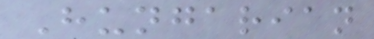Hungarian
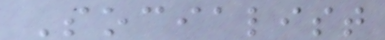Socialist
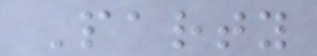Party
